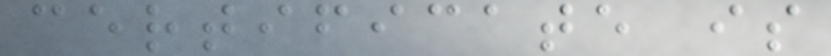certificate is
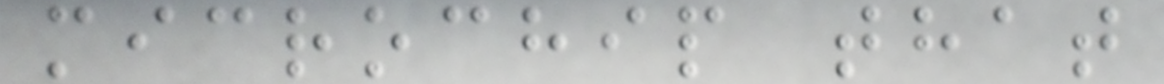microchip that
